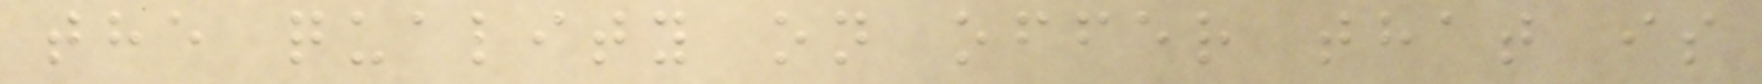the quality on offer that is
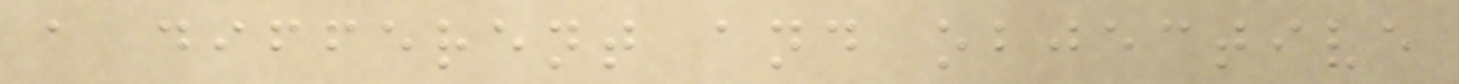a different and objective
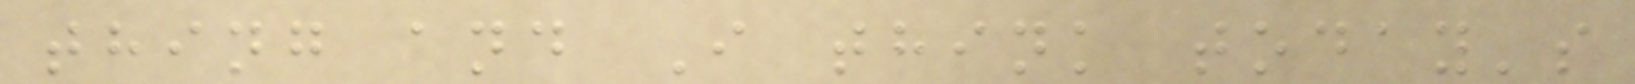thing and I think today's
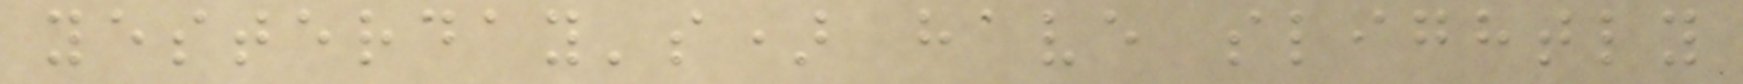yesterday's) have slightly
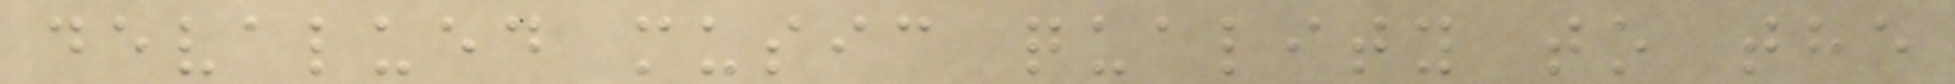devalued music quality to the
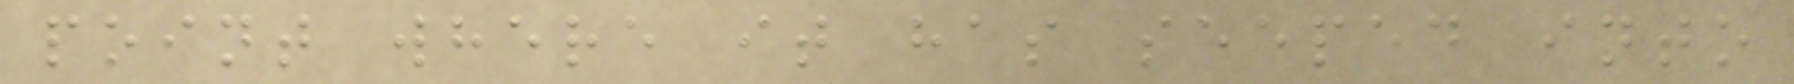point where it has seeped into
